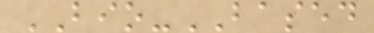BIO-BASED
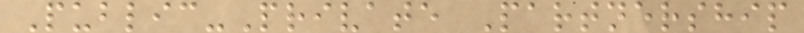Public-Private Partnership
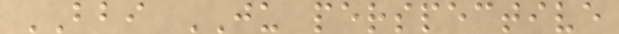BBI JU perspective
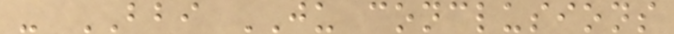- BBI JU conclusions
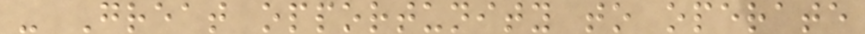- Great opportunity to operate
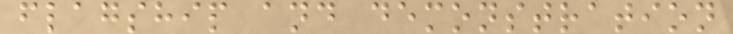flagship and demonstration
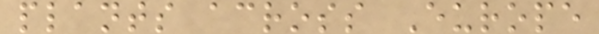plants across Europe
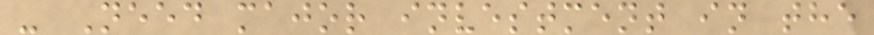- Need major investment in the
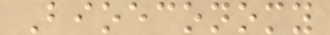Bioeconomy
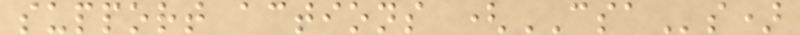support actions (CSAs)
